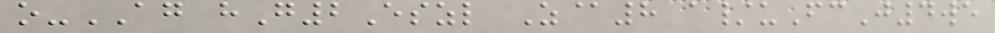o-AG hG2Eszl Z@8 a/uFcJ4we
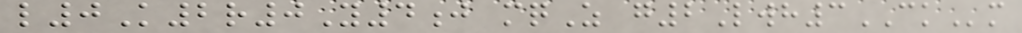l0K2r0Y4j mqZ g2Lwh3CKm
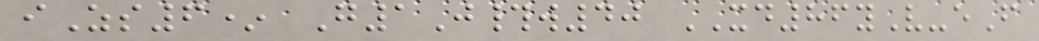iZs6* G1J#w40 XD86yV-eF
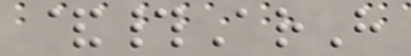&#ArH
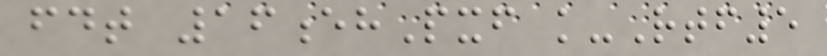fdt 16ehPxf k-Rtf5
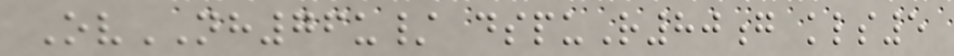OvNH76u/ dspuR80g kls5
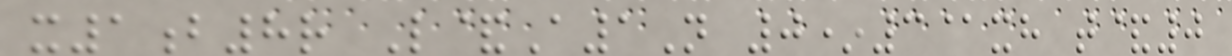x1b8r L&A1N 0*3@xh t&0
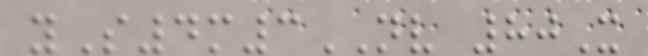yS4m3NV 80X
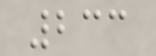233
